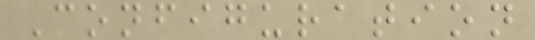Configuration
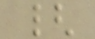{
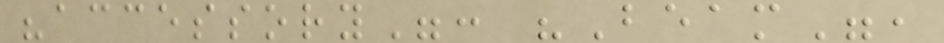"accessory": "Beam",
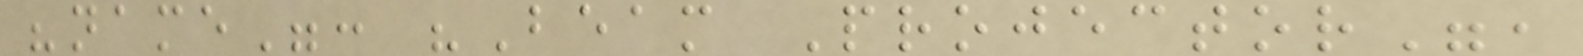"name": "Beam Projector",
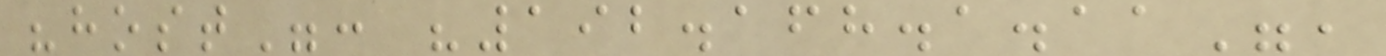"host": "192.168.1.11",
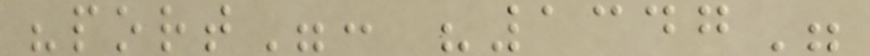"port": "1347"
